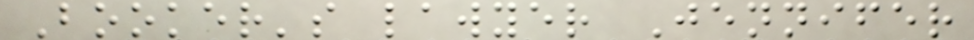Booker's lawyer Jennifer
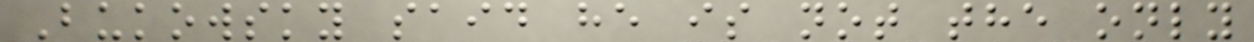Bukowsky said he is not the only
